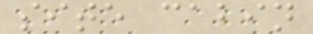site cabin
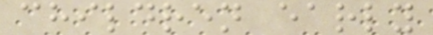children early
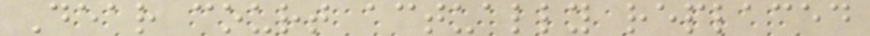Dear court actually replaced
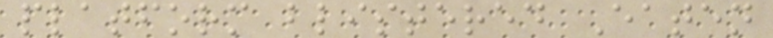platform blistered Eaten
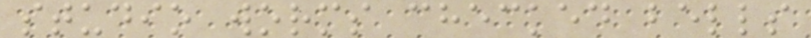studio worms checked bells
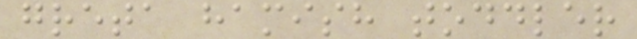greta hamish toddler
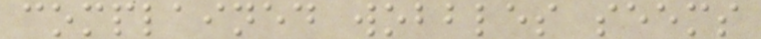complained wobbles seems
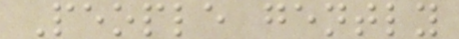People gently
